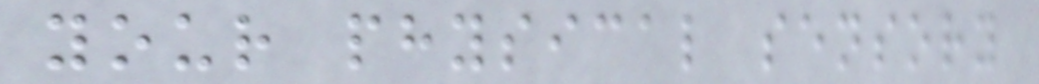your physical sensory
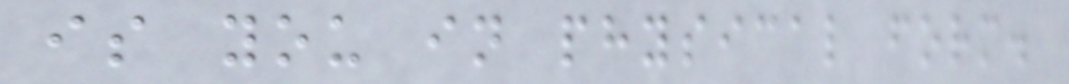is you in physical form.
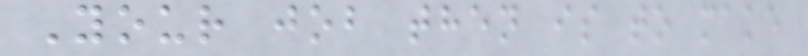Your job then is to make
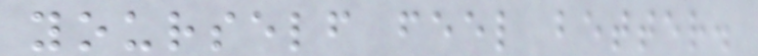yourself feel better.
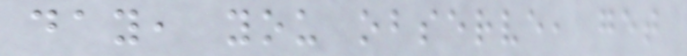day, you observe, get
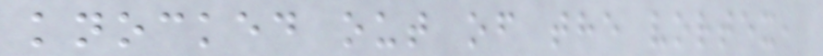knocked out of the vortex,
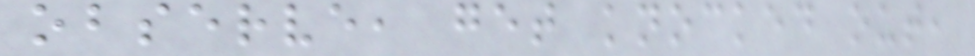observe, get knocked out,
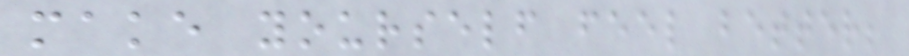make yourself feel better;
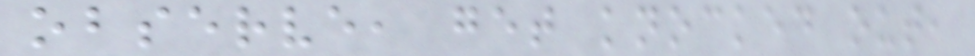observe, get knocked out,
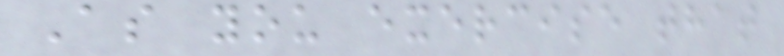As you exercise that
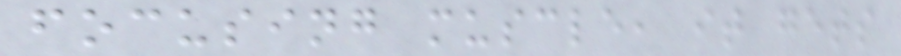focusing muscle, it gets
